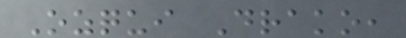Ozqui Drako,
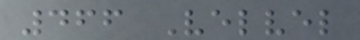466 Velvel
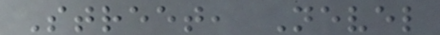Street, Nevel
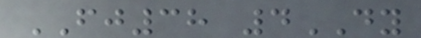FJ38 4DY
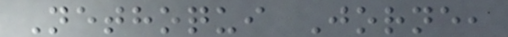Nethoqui Jorne,
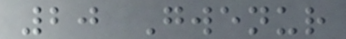20 Gwenur
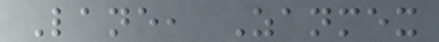Lane, Zanmex
